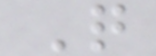Q
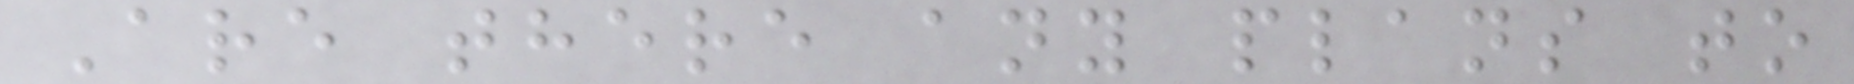Are there any plans to
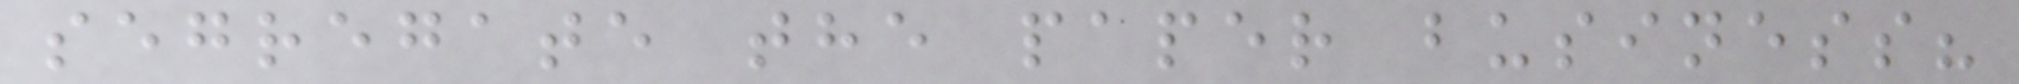segregate the paper business?
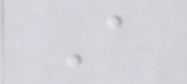A
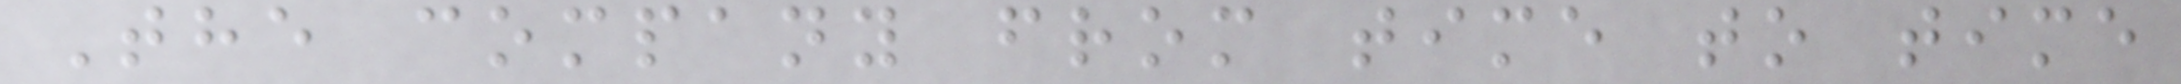The company from time to time
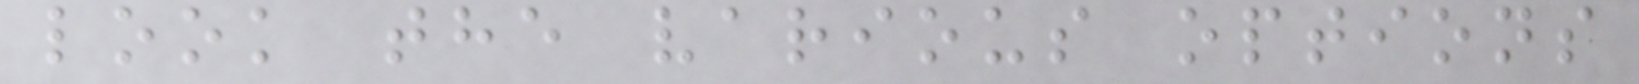look the various options
